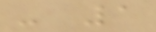- 1
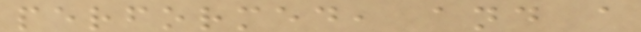performed, and a
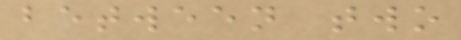between two
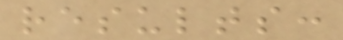results:
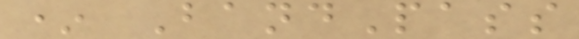* BandPass
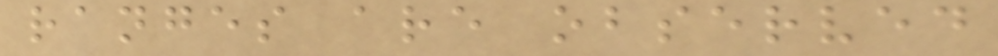ranges are observed
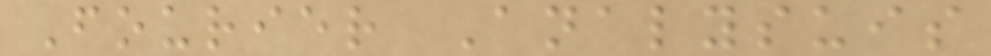Fourier Analysuis
